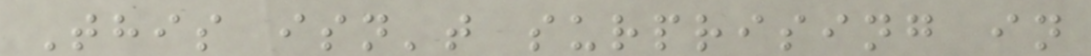This isn't surprising in
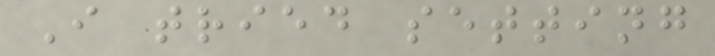I tried setting
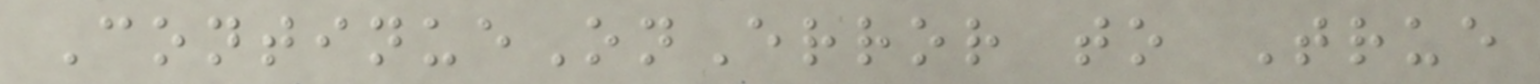ContinueOnError to True
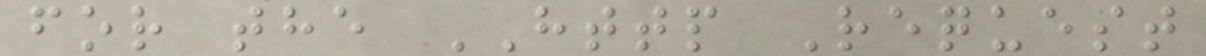for the HTTP Request
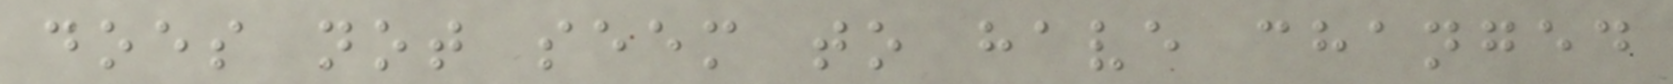does not seem to have changed
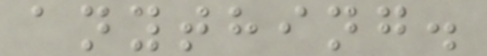anything.
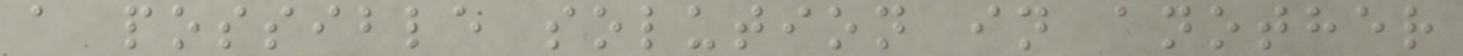a possible solution in another
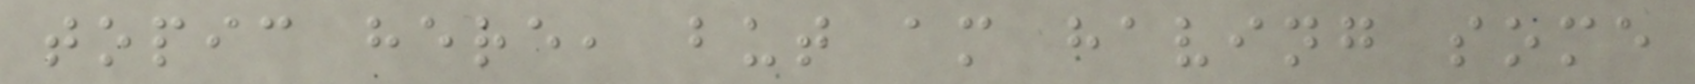topic here, but am having some
